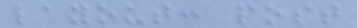layout: post
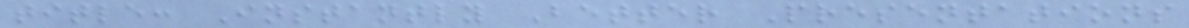title: Instantly Better Presentations
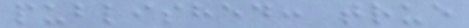published: true
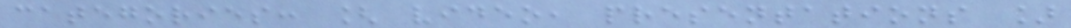categories: [ video, presentations ]
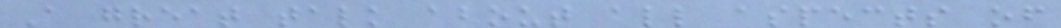A great talk about all aspects of
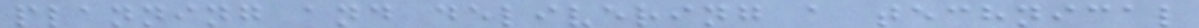planning and delivering a technical
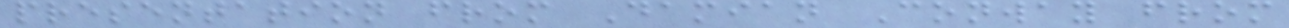presentation from Damian Conway from
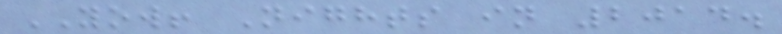YOW! Nights in 2014.
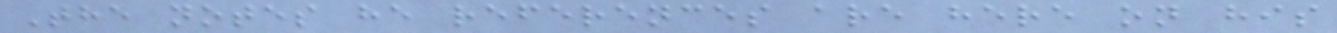The notes he references are here on his
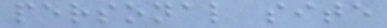personal site
